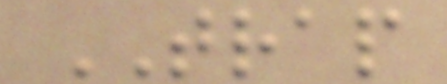TRAP
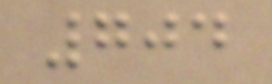704
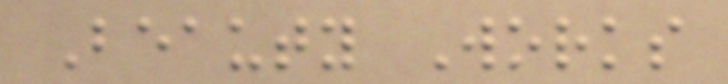Beauty Works
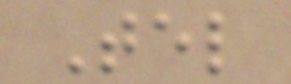Tel
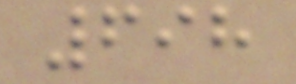698
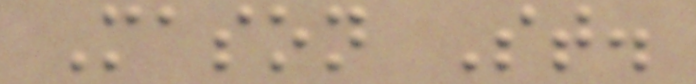Mason St.
